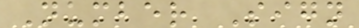Number Sign
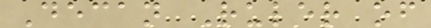Decan Ruler of
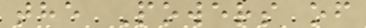the Powers of
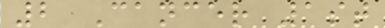2 Cancer 1st
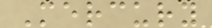Mercury
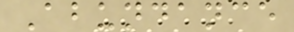Abundance
